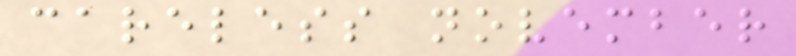careless november
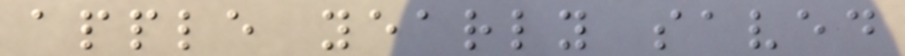apple yearly saved
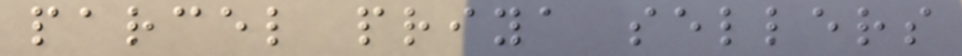parcel priya sellers
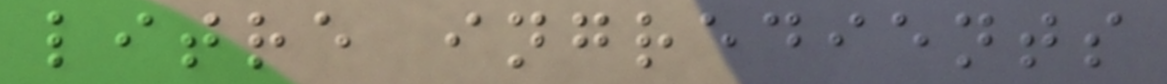litre ingredients
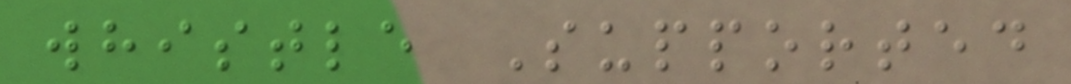whistle Supported
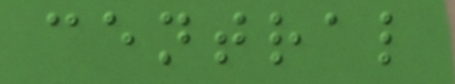central
